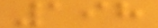198
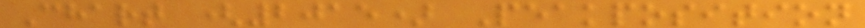Chart (2015) Peakposition
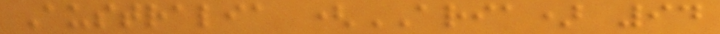Australia (ARIA) 94
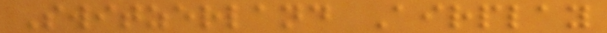Switzerland Airplay
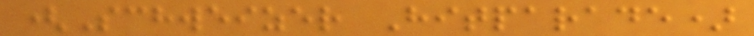(Schweizer Hitparade)
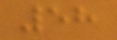58
